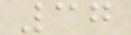37
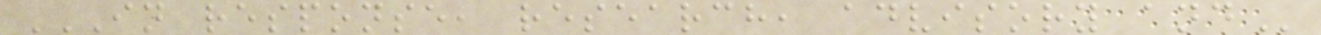IN RESPONSE, RESEARCH, ADVISORY AND
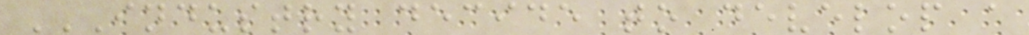INDUSTRY DECIDE TO DEVELOP A
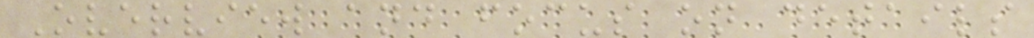Overview and focus on details
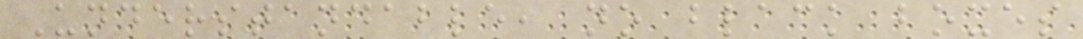Understandable, no black boxes
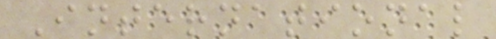International
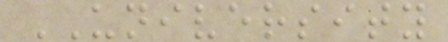UNIVERSITY
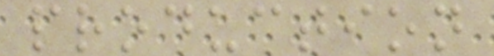production
